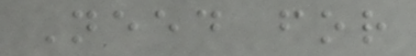Need for
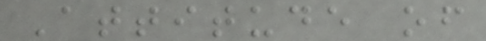Attitude of
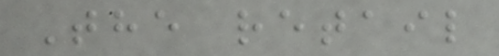The retail
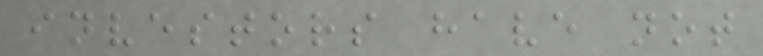investors have not
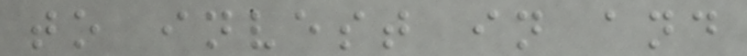to invest in and
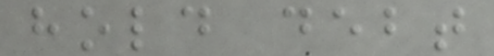hold debt
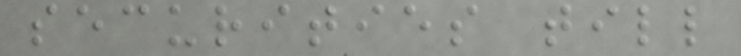securities till
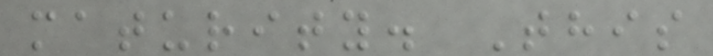maturity. This
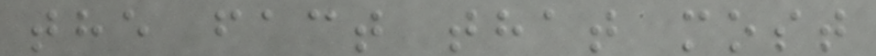the fact that most
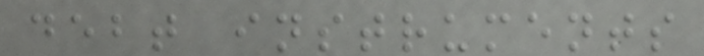debt instruments
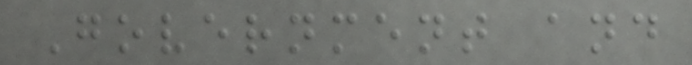Government and
